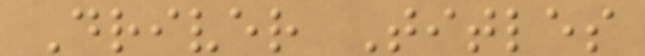Driver Titles
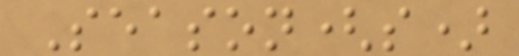Season(s)
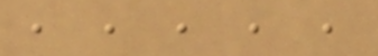, , , , ,
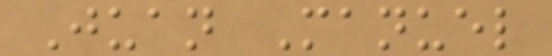Juan Manuel
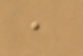,
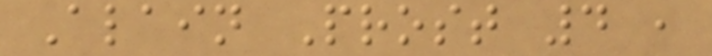Alain Prost 4 ,
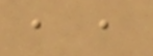, ,
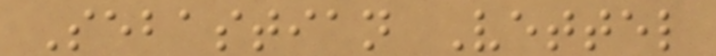Sebastian Vettel
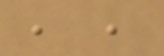, ,
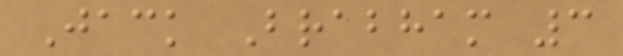Jack Brabham 3
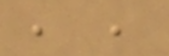, ,
